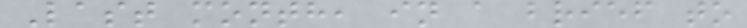Last month, in a brief to
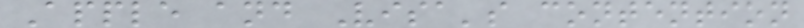Apple and Visa's contention
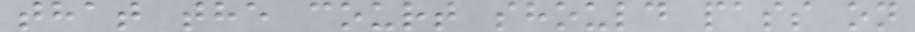that the court should pass on
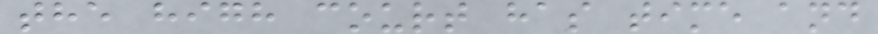the high court has time and
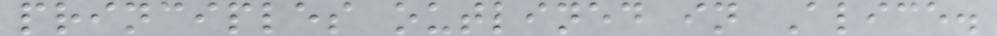principles outlined in Alice.
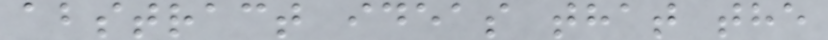abstract ideas that the
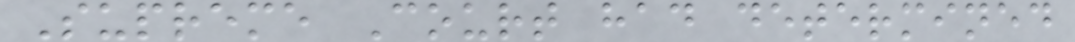Supreme Court had determined
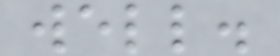well.
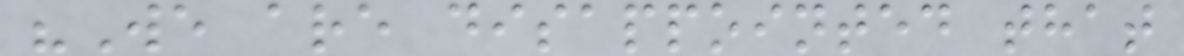"We are disappointed that
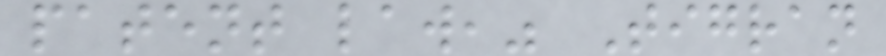patent law," Tigran
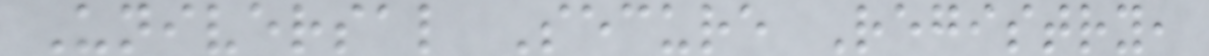Universal Secure Registry,
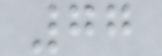77
